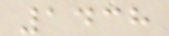1438
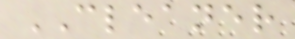CLEANER
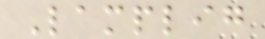Lamplig
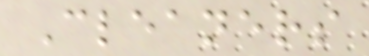Cleaners
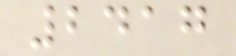2417
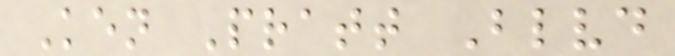Ken Pratt Blvd
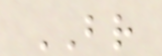BR
